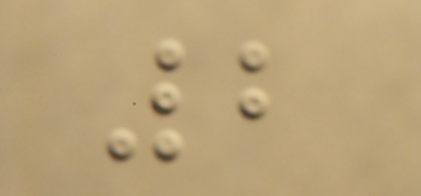2
